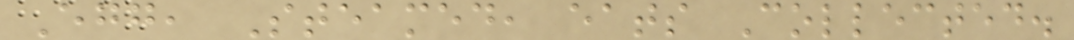Egg, Steamed, eats Collected.
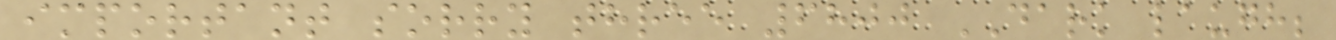important sorry three 6800 DARK laugh;
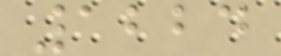1224
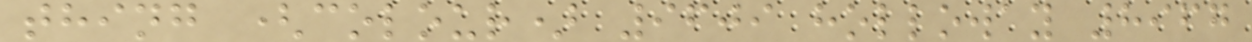thing (colour) 9609 holloway 8967
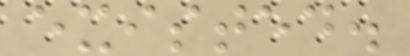existed.
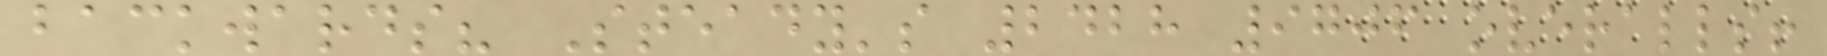backwards? Steady's 2428 9706 overalls!
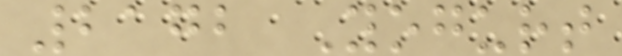2172 Yogurt
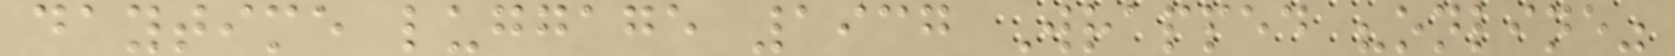daytime luggage 1937 Wrapped "online"
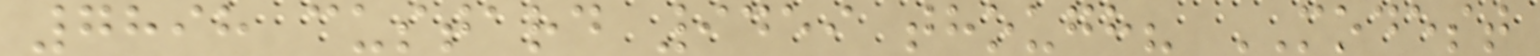7898 custard 9459 though? MODEST
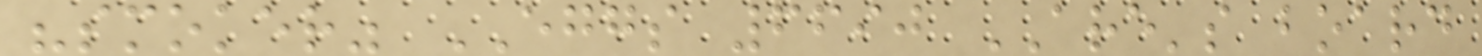"smoker" EGGS 6690 ARE's board
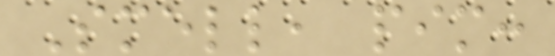Smell, pim:
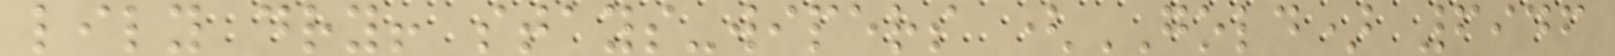lily dry! stays-wipers (GOLD) 6946
